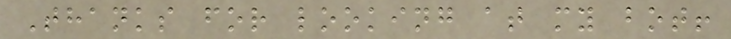Thanks for looking at my bot!
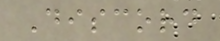Discord
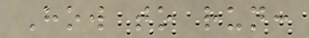How to run:
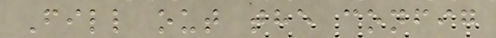Fill out the config
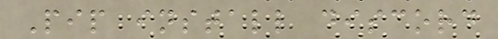Pip install discord
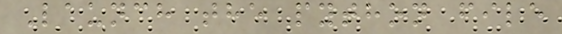Launch the python file
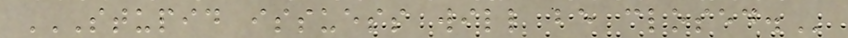STUPID ISSUESS WILL BE CLOSED.
